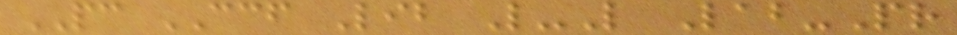PC CCF Lib L-L Lab-Pr
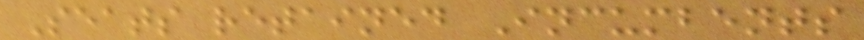Seats retained Incumbents
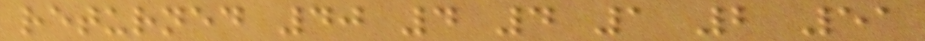returned 40 4 4 1 2 51
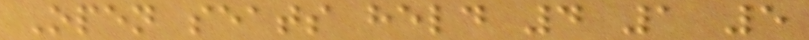Open seats held 4 1 5
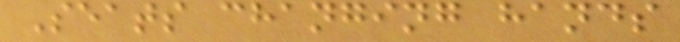Seats changing hands
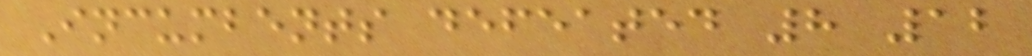Incumbents defeated 8 12
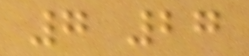7 27
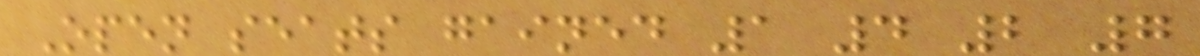Open seats gained 1 4 2 7
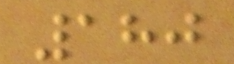180
